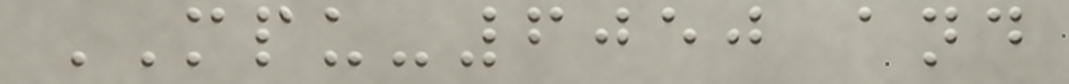MPU-6050 and
